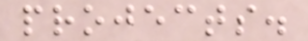projects.
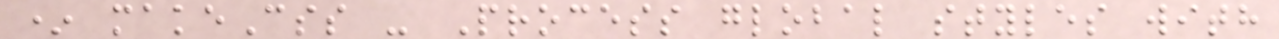* makeCss - Process global styles with
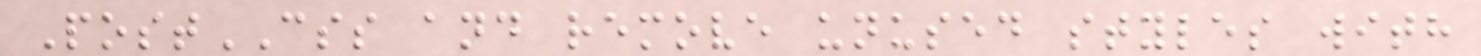PostCSS and remove unused styles with
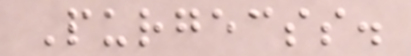Purgecss.
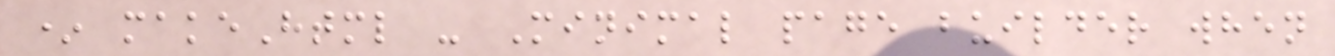* makeHtml - Minimal page builder when
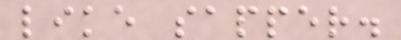like sapper.
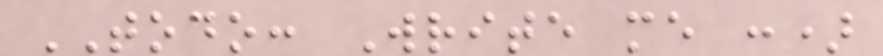TODO: Write me :)
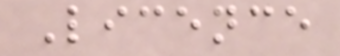Licence
